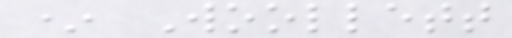* Woollett
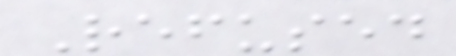Refused
